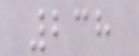238
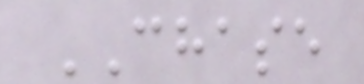CHASE
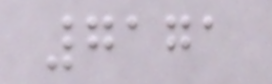7171
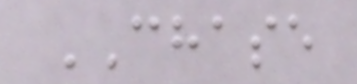CHASE
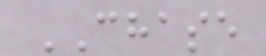CHASE
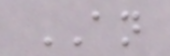AN
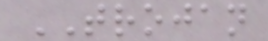TROJAN
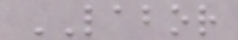LABOR
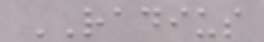RADIUS
